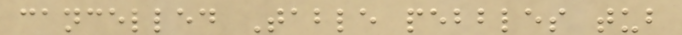cancelled Table pebbles tub
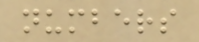numbers
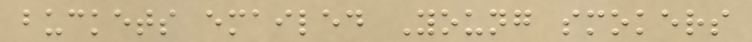buckets emailed Young smokers
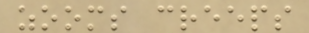zooms creeps
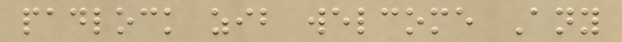padlock zib welcome Any
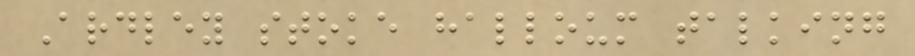Ardley stoke halloum talking
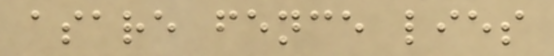asare fence lies
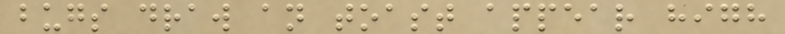bugs draw an toast appear high
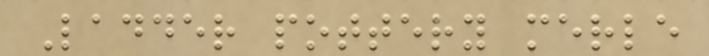Ladder pottery merle
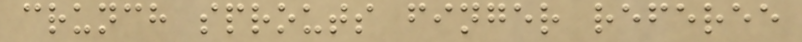crunch sprouts finger referee
